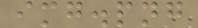img.png
